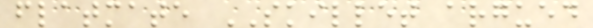flatmate SKILLET argued
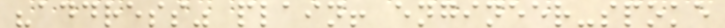"address" plain! engineer-spoke
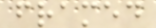framed
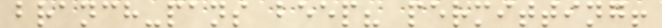branch-pans beep? permitting!
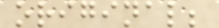original;
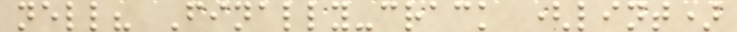nell? Finally-crack (lint)
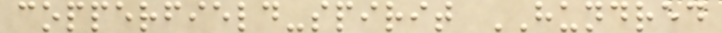copperfield-spirit HUNDRED
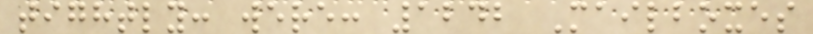tightly: were: 1242 Mailboxes
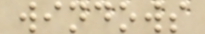windows
